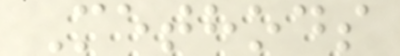Methods
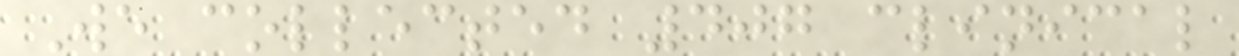We collected 407 clinical
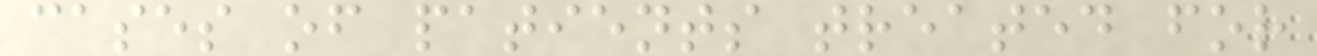cases of patients treated for
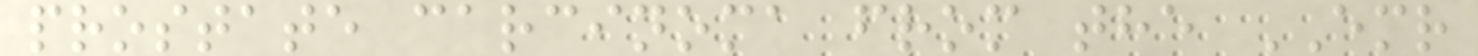prostate carcinoma from the EMR
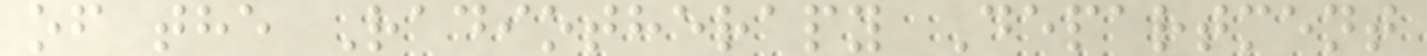of the Radiotherapy Department
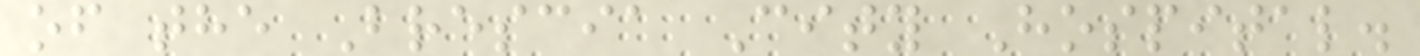of the Brescia City Hospital.
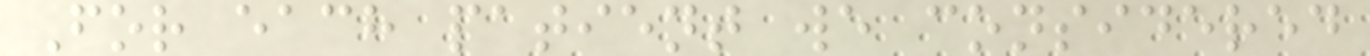For each patient we considered
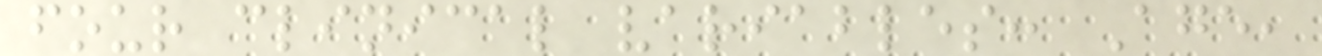four clinical variables: Age,
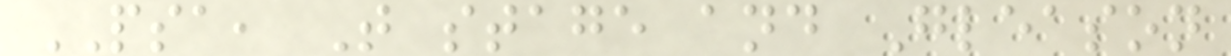PSA, T stage and Gleason
